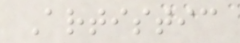Artistic
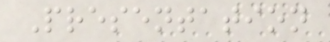Presentation
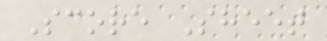Score Sheet
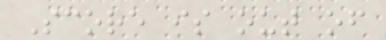Score is out of
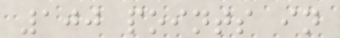100 points in
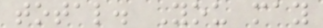total. You may
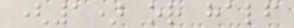(1) or half
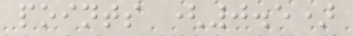points (0.5)
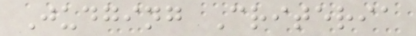Judging Criteria
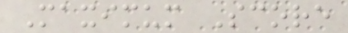Maximum Score
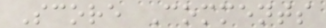Score Comments
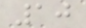10
